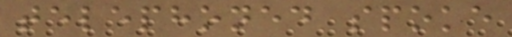telephoned spoke
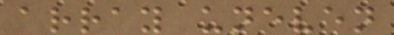array uneven
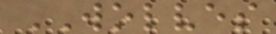WOLVES
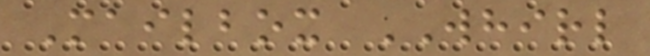Mailbox WHIRL
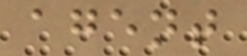agent
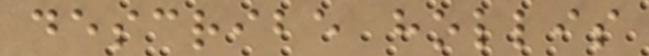describe hollis
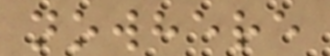nowhere
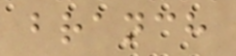branch
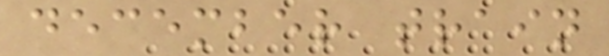december train
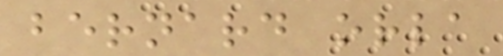bernard orla
